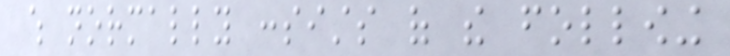which normally consists of the following
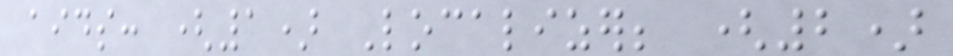aids: (1) Localizer; (2)
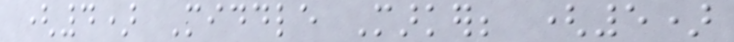(4) Middle Marker; (5)
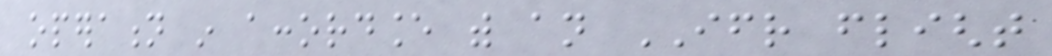operation in accordance with an IFR flight
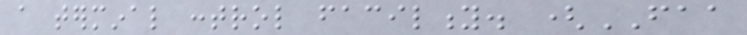a terminal control facility. (FAA
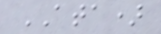ATA)
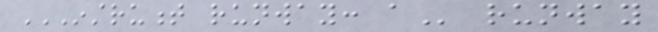INSTRUMENT RUNWAY: A runway
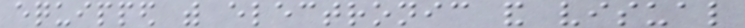equipped with electronic and visual
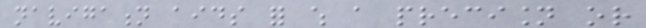navigation aids for which a precision or
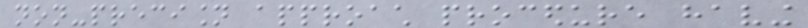non-precision approach procedure having
